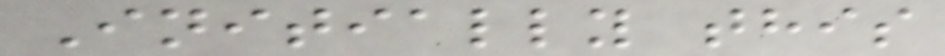Initially this
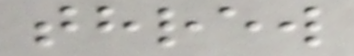threw
